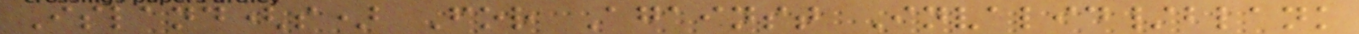Island(s) For Against Invalid/blank
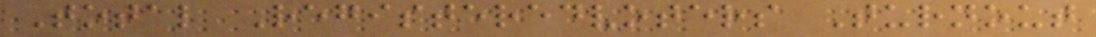Total Registeredvoters Turnout
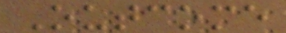Outcome
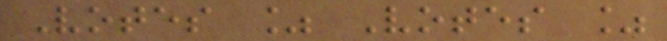Votes % Votes %
